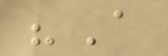"A
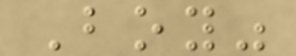Boy"
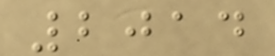2014
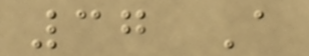37 A
